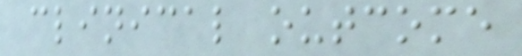clinical outcome
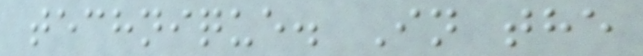technique. In the
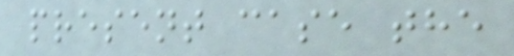present case the
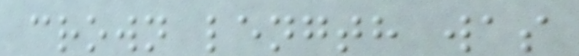crown length was
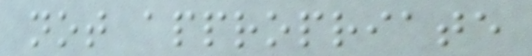not appropriate
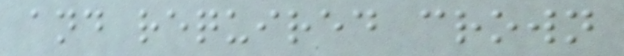and required crown
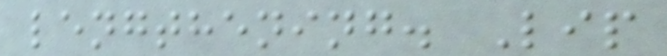lengthening. Lip
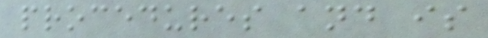procedures and is
